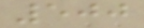500
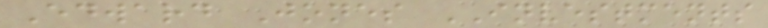Edward Jones INVESTMENTS
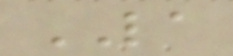LA
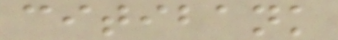citibank
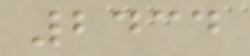2434
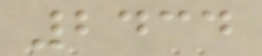2434
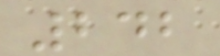242
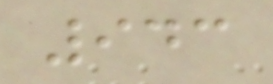943
